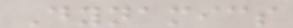Dynamics
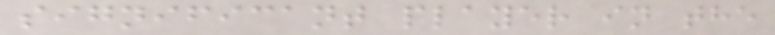significant player in the
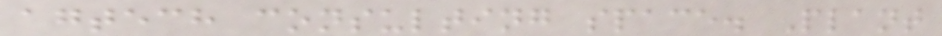agtech consulting space. Plant
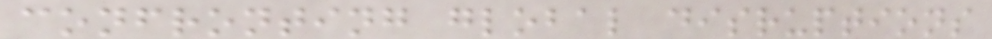confronting global disruptions
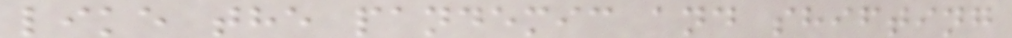like the pandemic and shifting
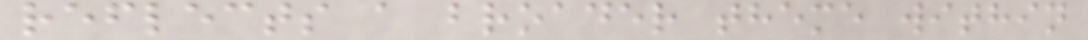reflects a broader theme within
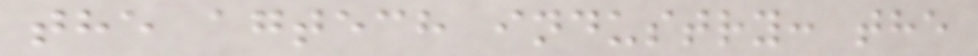the agtech industry: the
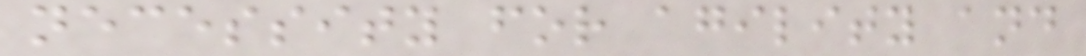necessity for agility and
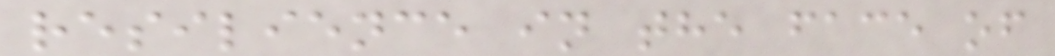resilience in the face of
